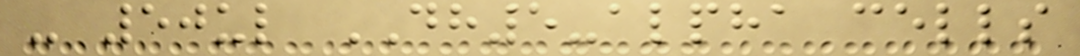- 50ul DH5-alpha cells
